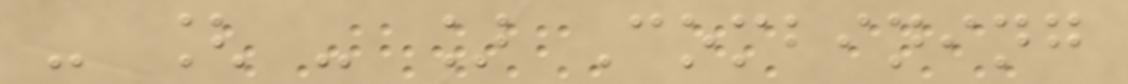- [ - ] Combining
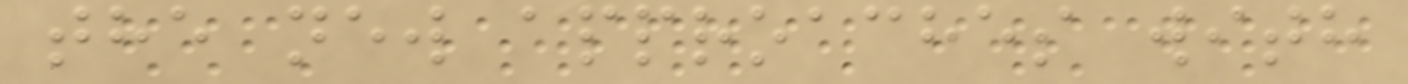the new approaches with
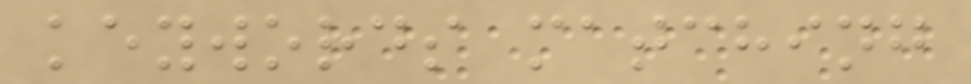keywords matching
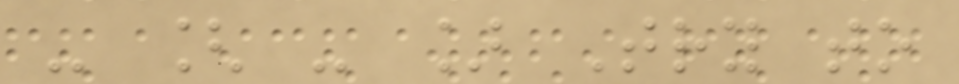- [ - ] Try to
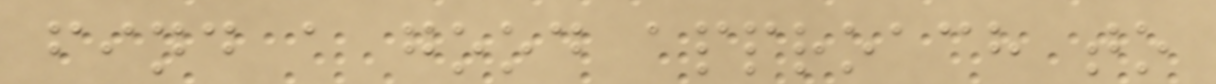find a good approach to
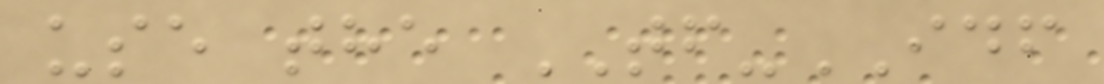use the TF-IDF
